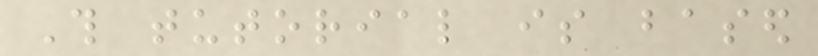This tutorial is based
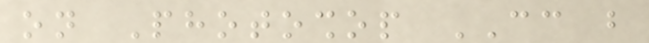on Photoshop CC but
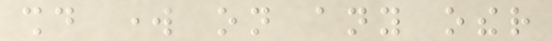should work on any other
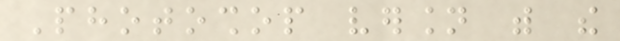Photoshop version with the
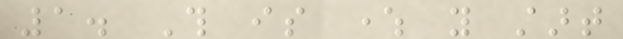1. This is where you start
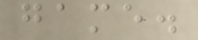game.
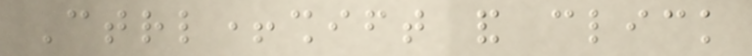Ctrl+shift and click
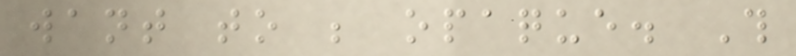want to be opaque. This
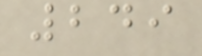249
